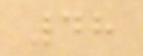48
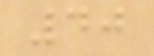40
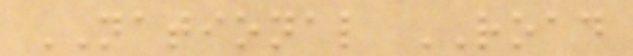NATIONAL ROAD
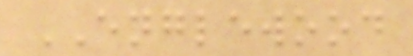ENGLEWOOD
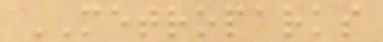METROPARKS
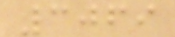3069
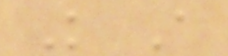K A
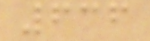636
